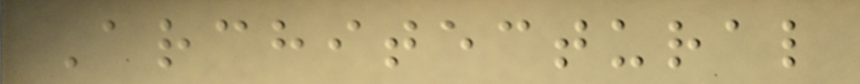Architectural
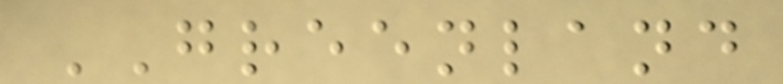GREENLAND
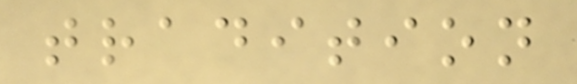tradition
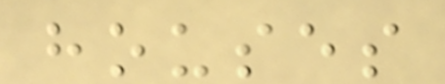houses
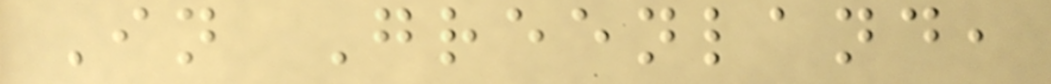In Greenland,
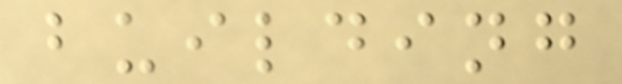building
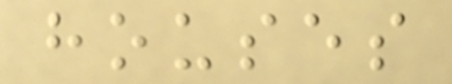houses
